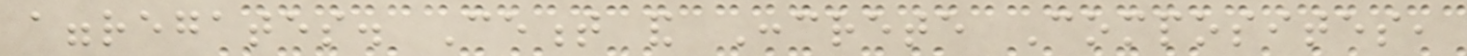aggregates. Cement and Concrete Composites,
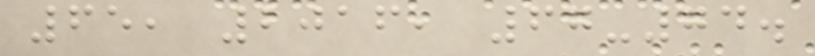65, 2016, 67-74.
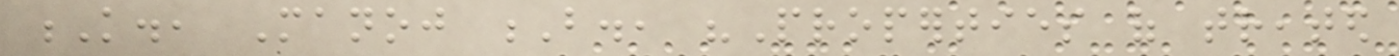K., Manoj B., "Properties of treated
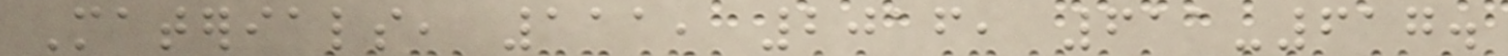Materials, 111, 2016, 611-617.
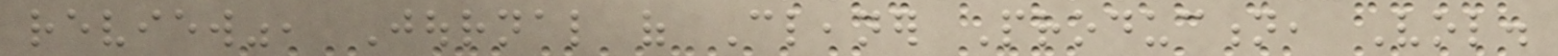review", Journal of Cleaner Production, Vol.
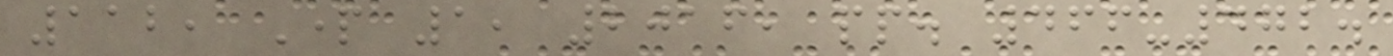112, Part 1, 2016, pp. 466-472.
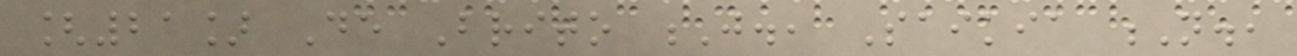[21] De Brito J., Saikia N.,
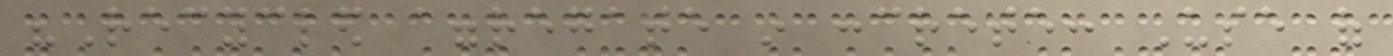"Recycled aggregate in concrete: Use of
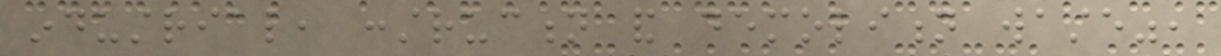industrial, construction and demolition waste",
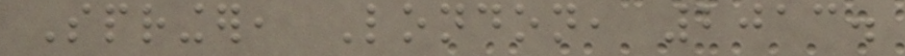Springer, London, 2013.
